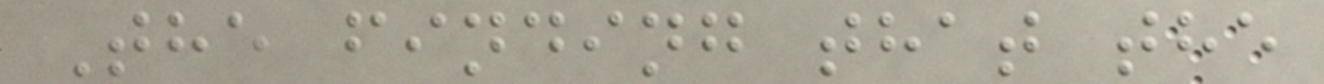The finding that the
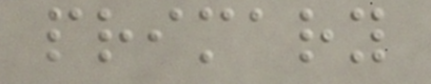primary
